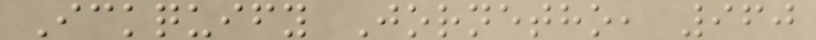Ickquify Jornetho, 960
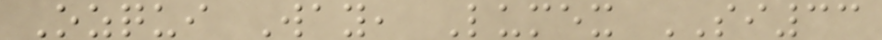Ozqui Way, Lumex SI33
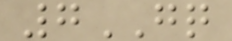7GQ
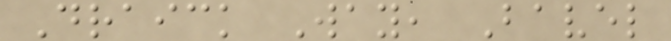Draick Way, Bavel
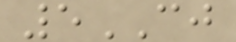5CJ
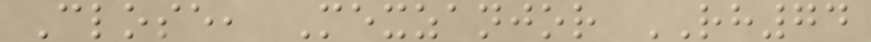Close, Mexzanjor RH74
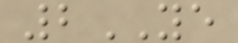2YE
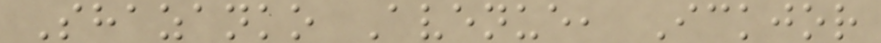Shazanko Avenue, Ickjor
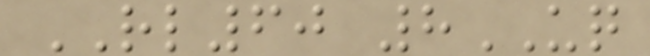RL60 8UQ
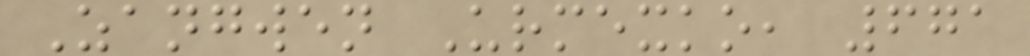Zangwen Urmexko, 671
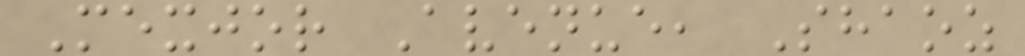Mexjor Avenue, Shaoz
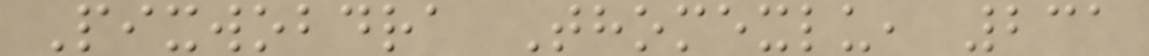Pixwobdra Thomexlu, 231
